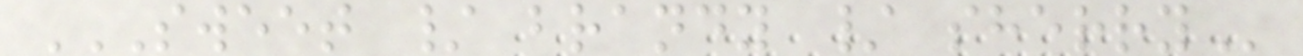SWEET / BRANDY / SHERRY
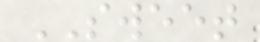SWEET
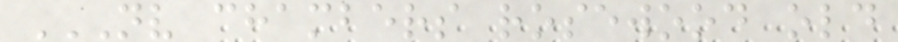NV CHAMBERS ROSEWOOD OLD
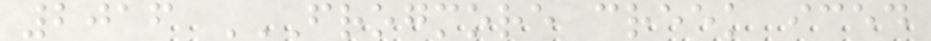2016 FROGMORE CREEK ICED
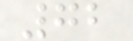72
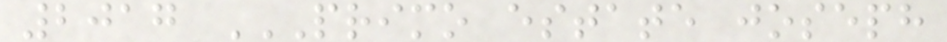2017 PRIMO ESTATE JOSEPH
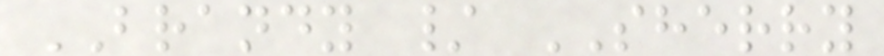BRANDY / SHERRY
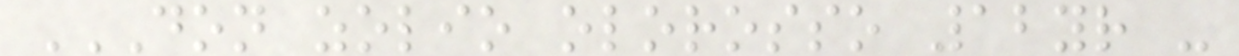DON ZOLIO OLOROSSO 12YR -
